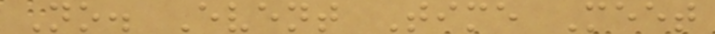No. Event Time Meet
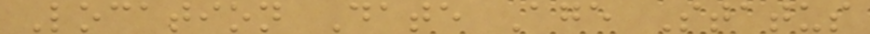Location Date Age Status
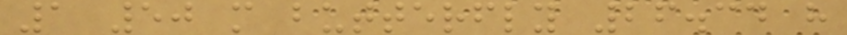1 50 m butterfly 26.34 h
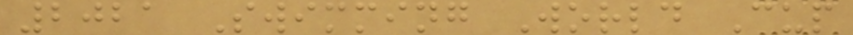2021 Swimming World Cup
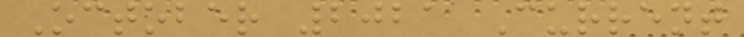October 2021 Current
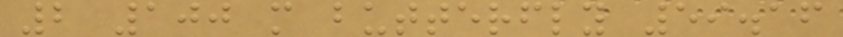2 100 m butterfly 59.16
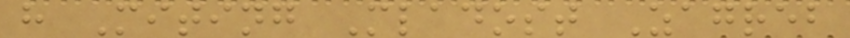h Miting Mladost Zagreb
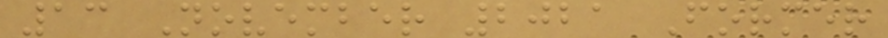13 November 2021 Former
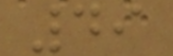49
